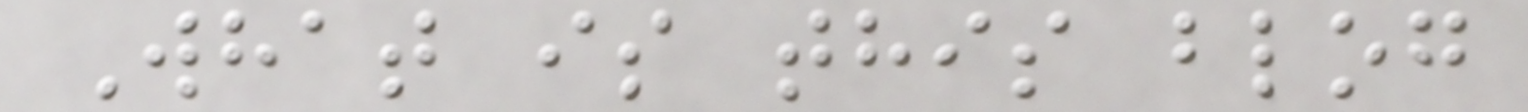What is this blog
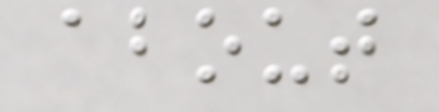about
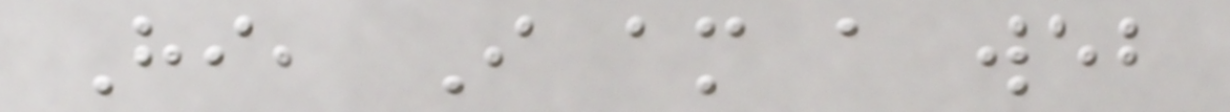Hi, I am a web
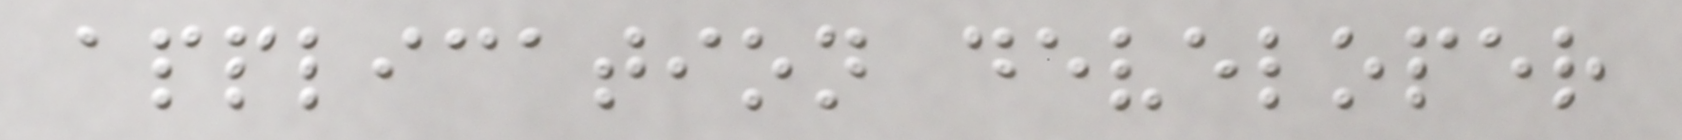application developer
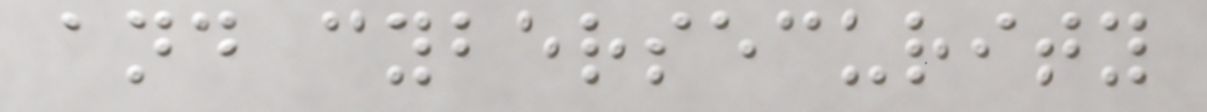and cybersecurity
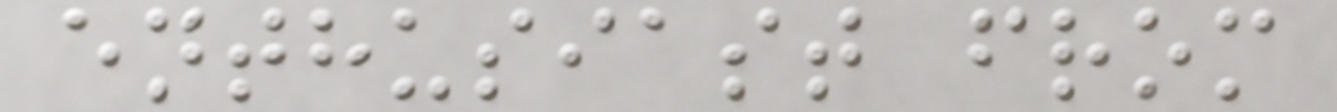enthusiast from
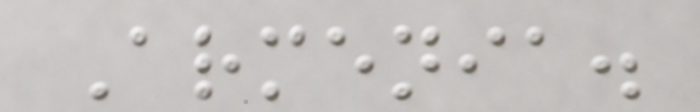Armenia.
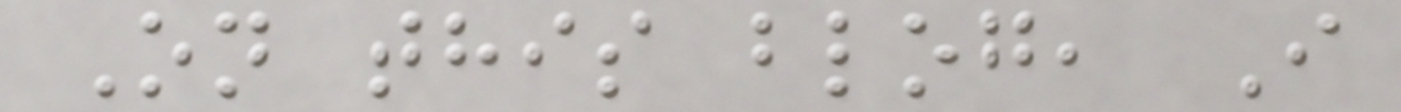On this blog, I
